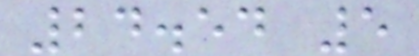24.54 5
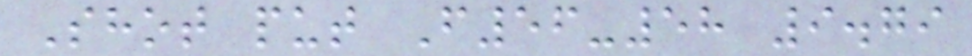Shot put F56-58 9.79
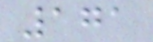171
